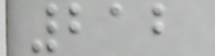212
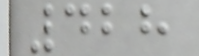428
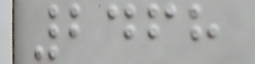2468
